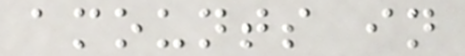amounts in
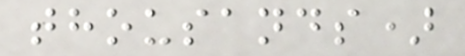thousands)
